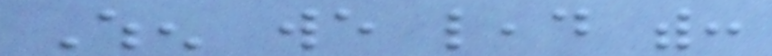When we lead with:
